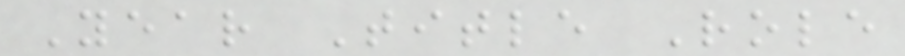Year Title Role
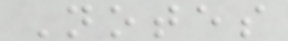Notes
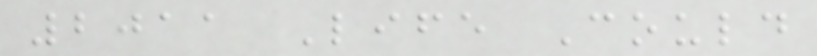2011 Life Could
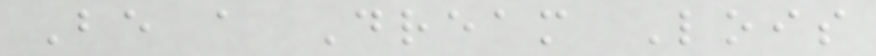Be a Dream Lois
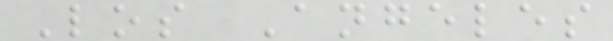Los Angeles
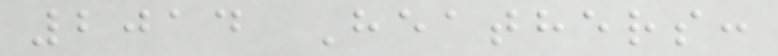2014 Heathers:
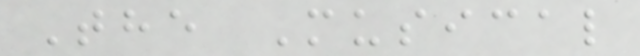The Musical
